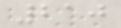210
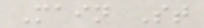Main St
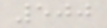500
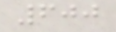600
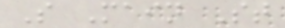S Main St
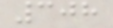308
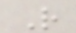R
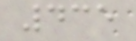435
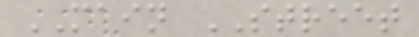MAIN STREET
